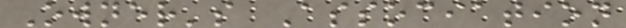Owner's Association
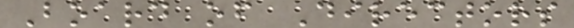Board of Directors
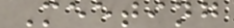Meeting
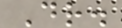Dr.
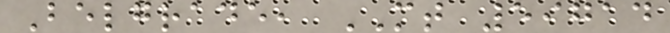Belgrade, MT 59714
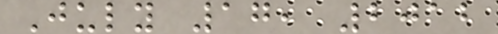July 17, 2012
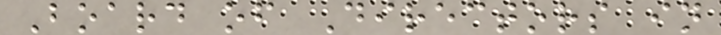Board of Directors in
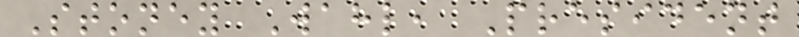Stoney Wahl, President
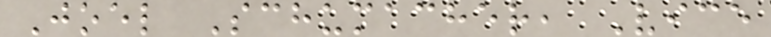Joel Schumacher, Vice
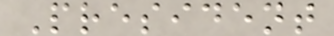President
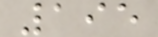195
